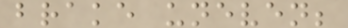brake uneven;
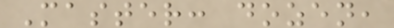Master: dozen,
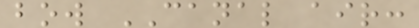bow CANAL air:
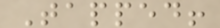Tapped!
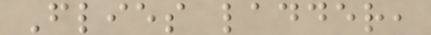Flies ladder,
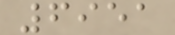6951
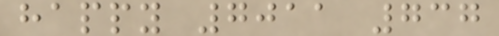happy 7011 737
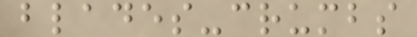blades-crumbs
